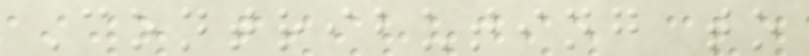Contributing to
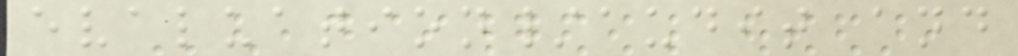evaluation/audit and
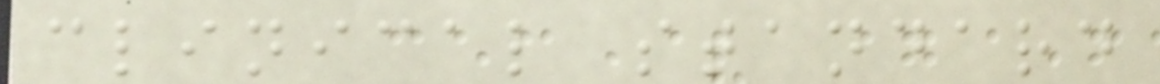clinical standard
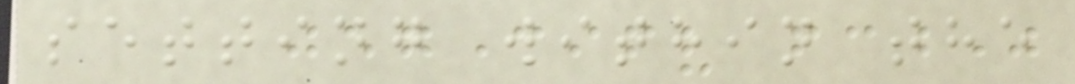setting within the
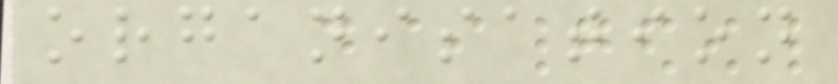organisation
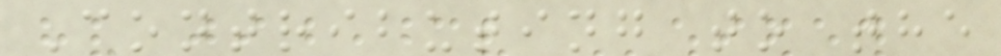Contributing to the
